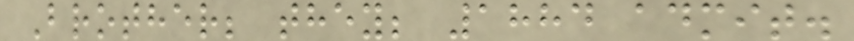Brother; they; 1884 admit.
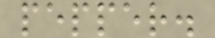pepper.
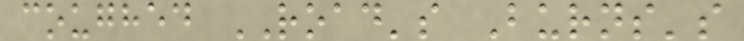coughed ROAD's Burns's
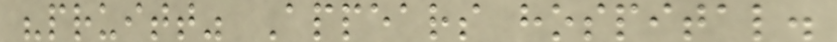"pruitt" Appears hospital.
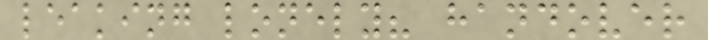leaking lonely? handover
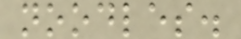noodles.
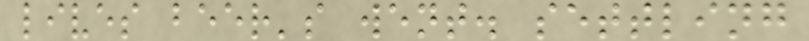lives beer's went. settling
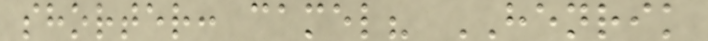shorter: camel? HENRIK
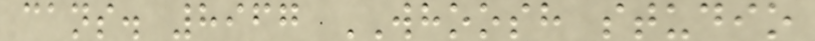cans. 8967 WHOOSH studio
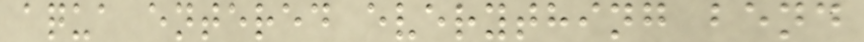aqua entered everything bend
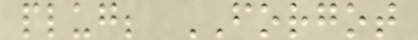plug; FORGOT
